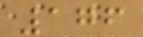176
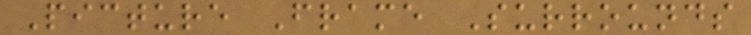Picture Frame Surrounds
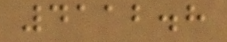4112.8
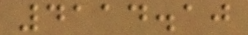4114.10
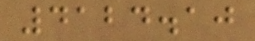4124.10
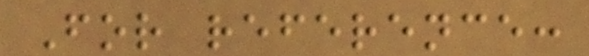For reference:
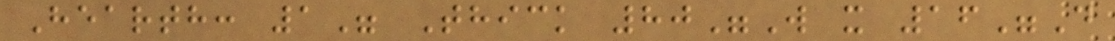Hearth: 1" Thick 80"W x 16"D
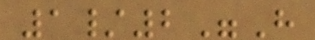1/2"H
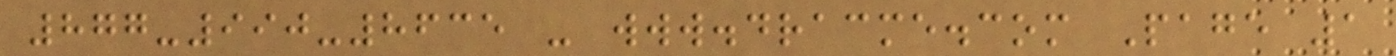877-990-8635 - www.dracme.com Page 1
